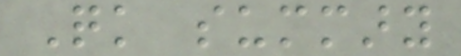Quick summary
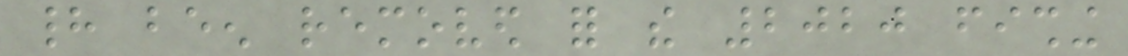had been removed for the 2020 fishing
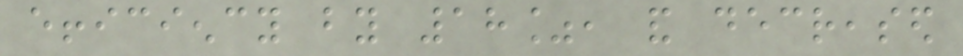efficiency by 18%, and decreased
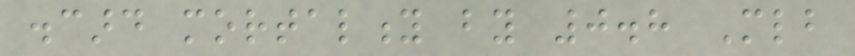discard mortality by 0.8 Mlb
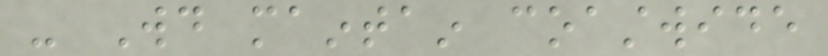- Would maintain coastwide
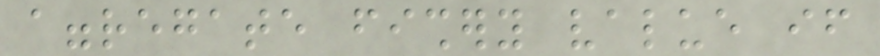aggregate fishery value if
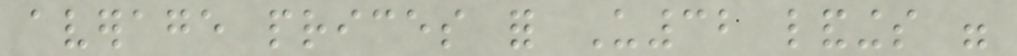average prices for U32 landings were
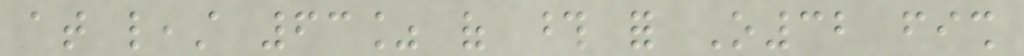at least 63% of those for O32 fish
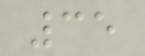35
